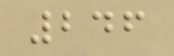246
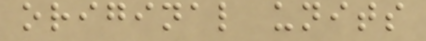original units
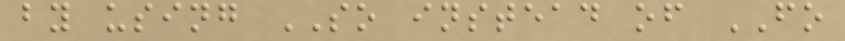by using SO instead of FO
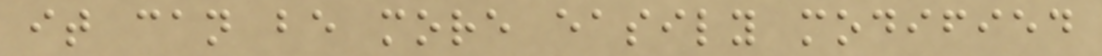it can be more easily modified
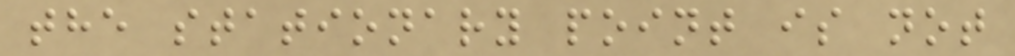the stationary point is not
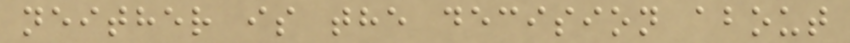neither is the decision about
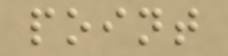point
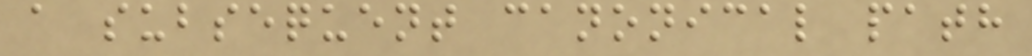a subsequent canonical path
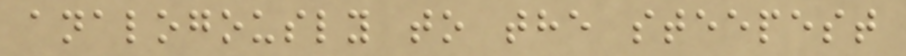analogously to the steepest
